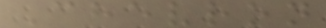Chevron
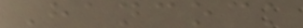Hancock
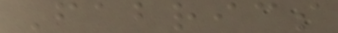Fabrics
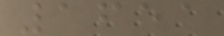1651
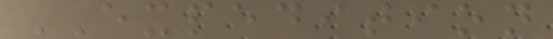EXPEDITION
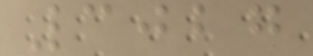3027
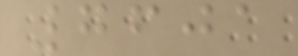7601
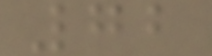72
